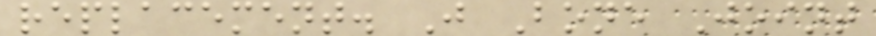replacement. J Bone Joint
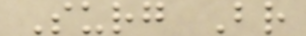Surg Br
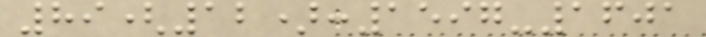89(12):1597-1601
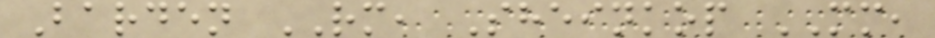Barden RM, Sheinkop MM,
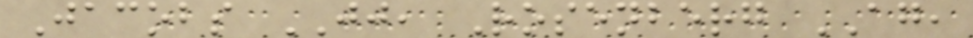Jacobs JJ, Rosenberg AG,
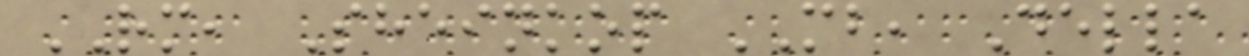RM, Sheinkop MB, Della
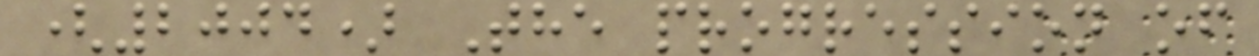(2004) The progression of
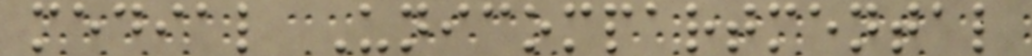medial Unicompartmental
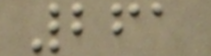261
